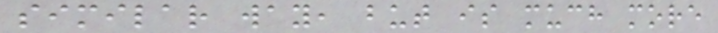similar way, but is much more
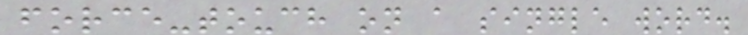force-touch on a single word.
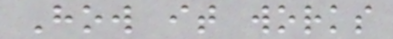How it works
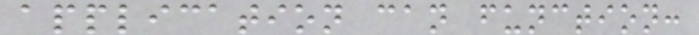application can function:
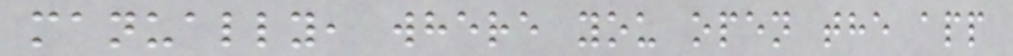manually, where you open the app
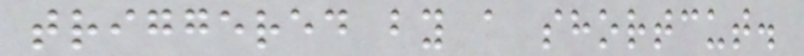triggered by a shortcut.
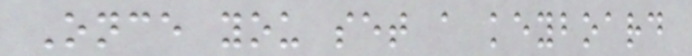Once you set a keyboard
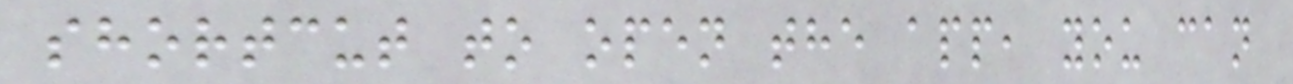shortcut to open the app, you can
